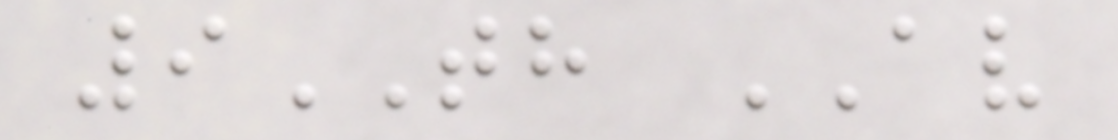9TH AV
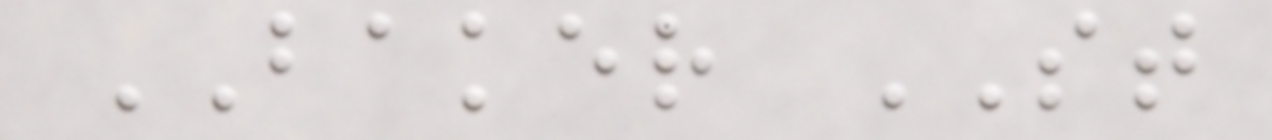BAKER ST
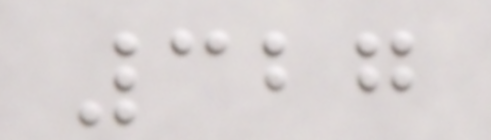327
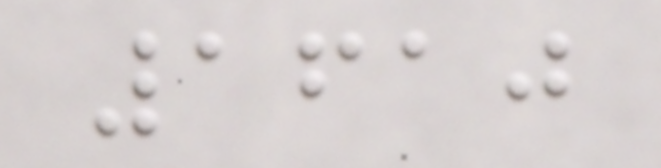1610
